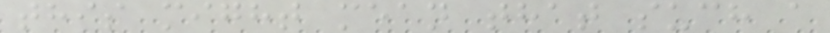this might mean that such a
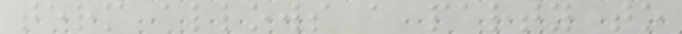term allows a party to
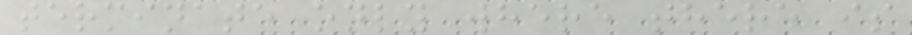terminate only where there is
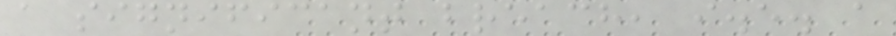a significant breach, i.e. a
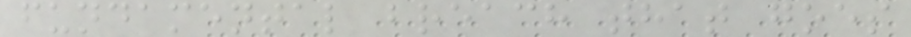fundamental breach that goes
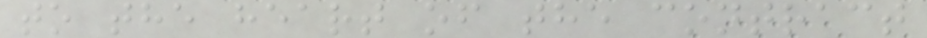to the heart of the contract
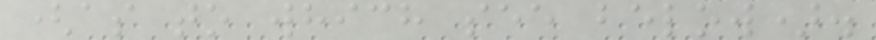(as to which see below).
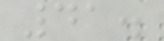41.
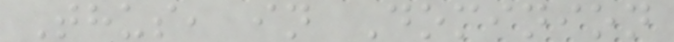Thus, in Dominion
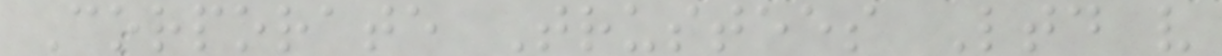Corporate Trustees Ltd v
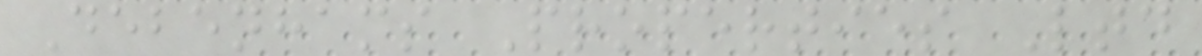Debenhams Properties Ltd
